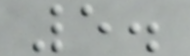5.
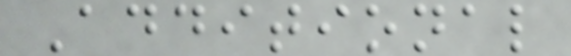Additional
